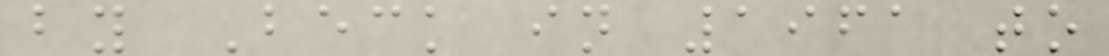by Beck in 1961 to
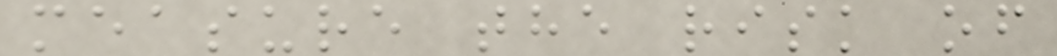measure the risk of
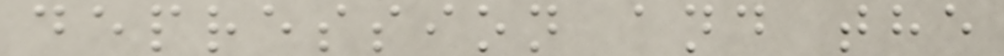depression and the
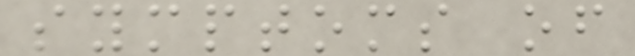symptoms of
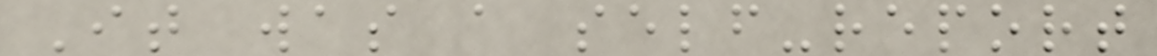It was a self-report
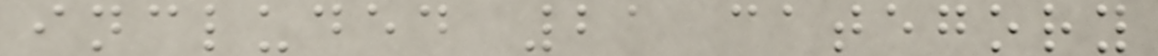included 21 category
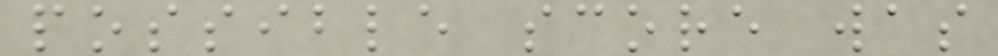possible score was
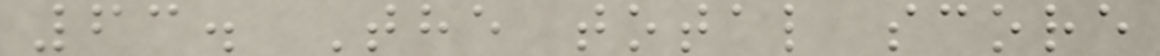63. The total score
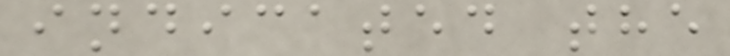indicated the
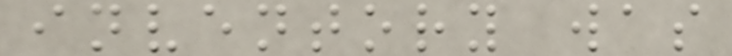inventory was
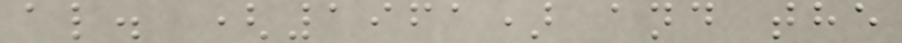al. (1961) and the
